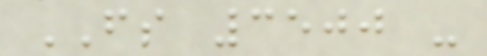FS 3500 -
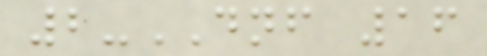2-DNF 16
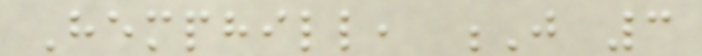Hemphill, J 3
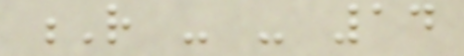R - - 14
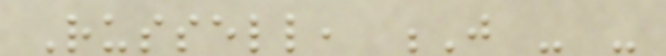Russell, J - -
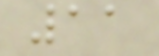11
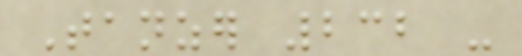Tanzer 232 -
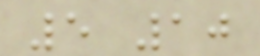5 10
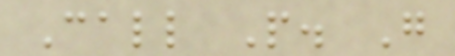Call People. Go
